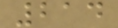214
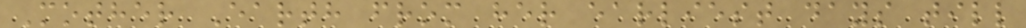Mother Earth from her earliest days till
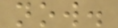now.
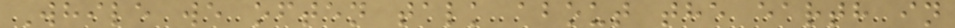While we often talk about the earth in
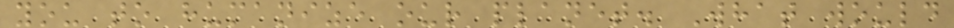you to humanize our planet. What would
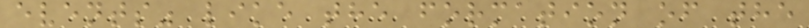events" like the formation of the
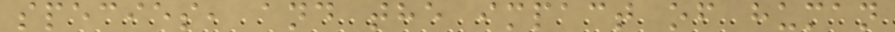species, and the impact of human
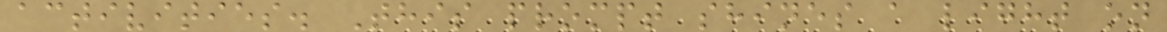activities. This prompt shines a light on
